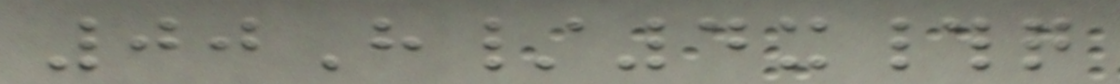00H/4x#q
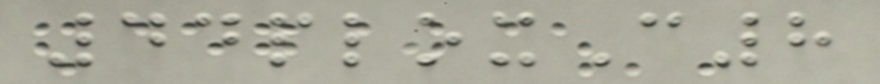44ploxC8
